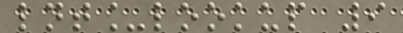lnt_lookup 9
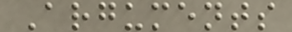Arguments
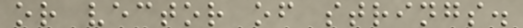or vector of strings.
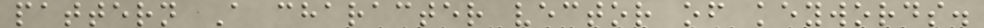pattern A character vector of keywords.
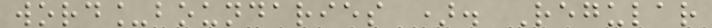word_boundaries ). Regular
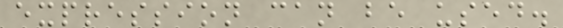expression can be used.
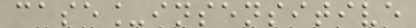case_insensitive
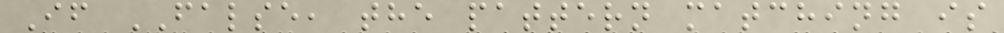If FALSE, the pattern matching is
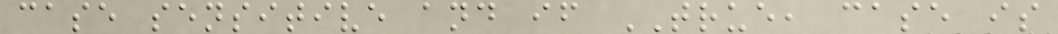case sensitive and if TRUE, case is
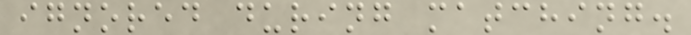ignored during matching.
